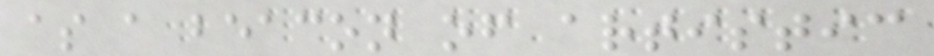as a beacon of artistic
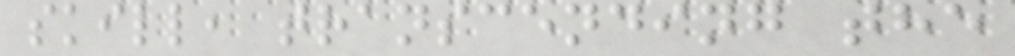skill, transcending the
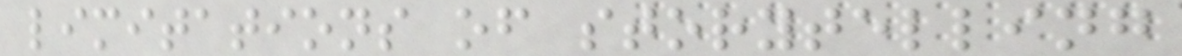limitations of storytelling
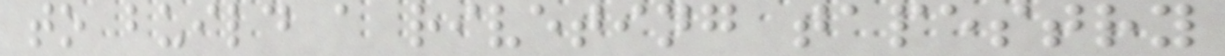to build a riveting tapestry
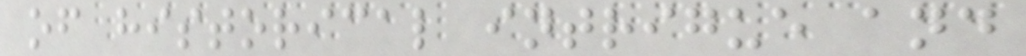of historical intrigue and
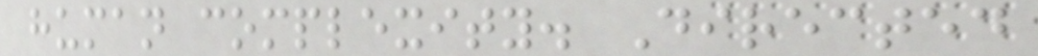human complexity. Directed
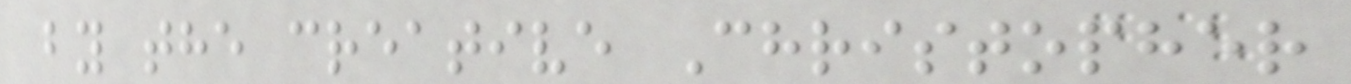by the creative Christopher
